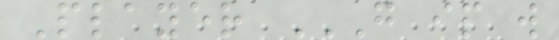Player G IP W
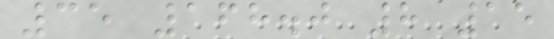35 168.0 8 15
